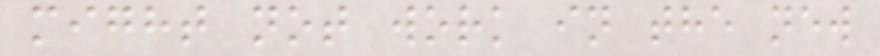might not work in the new
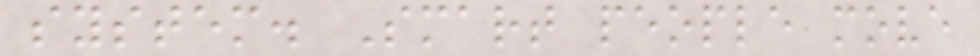system. Smart people move
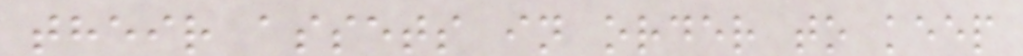their assets in order to keep
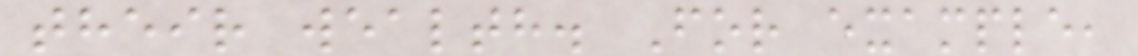their wealth. For example,
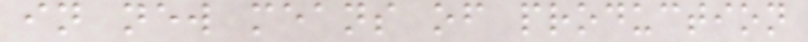in new means of production
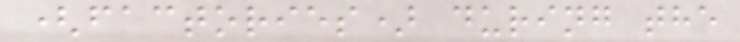(factories) during the
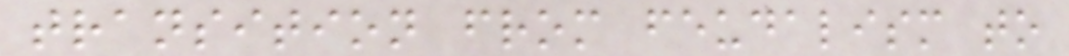transition from feudalism to
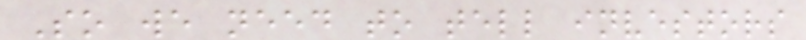So we need to tell investors
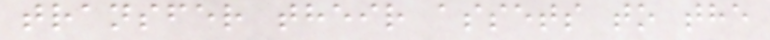transfer their assets to the
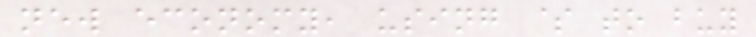new economy, using $ to buy
